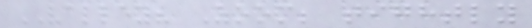VALLEY? Zoom; tightly
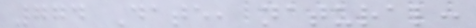774 Date, natural:
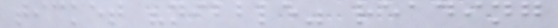ticket "nibble" reading
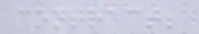contract;
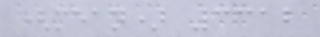(mean) 3312
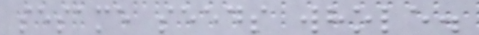sesame seeds whole.
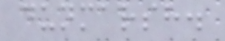dunmarsh.
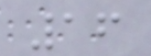16
